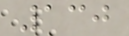130
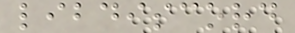libdiscord
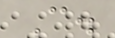C.
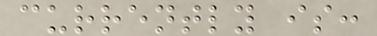currently is:
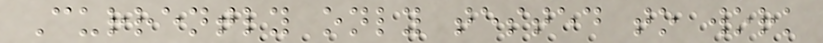Currently only tested to work
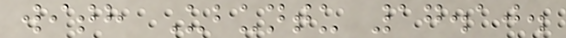with Ubuntu 17.10.
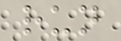run
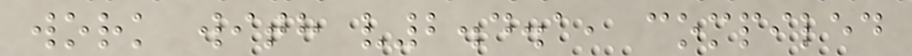work with v2.4.1, compiled
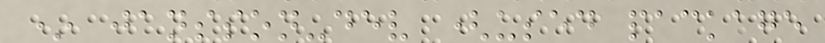* jansson-dev (used package
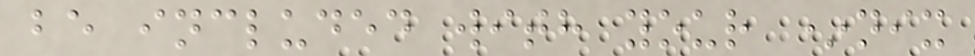be included with your *nix
